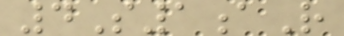4S1aR
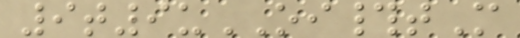9t9uOI#tM
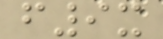f9x
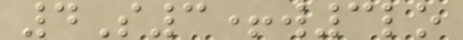4S3+w3lo
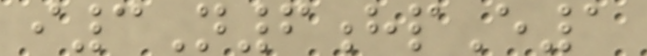i3N6hpE1
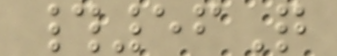#56Q
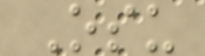Osu
